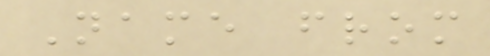Name from
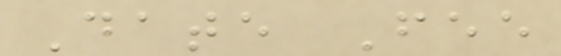Date Fee
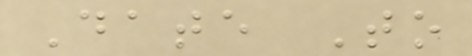Date To
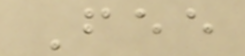Fee
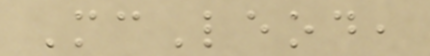McLeod,
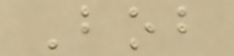Bob
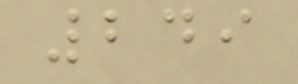249
